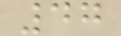47
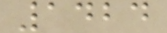1424
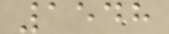1548
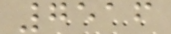7516
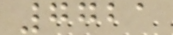7721
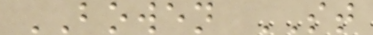BOWEN ST
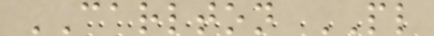CARLTON PL
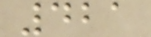421
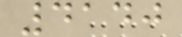4140
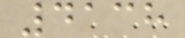4138
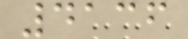4136
